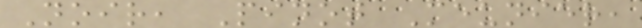Noir, Pinot Meunier,
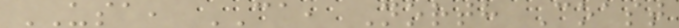USA, CA, North Coast
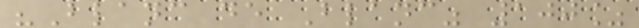"Blanc de Blanc" 100%
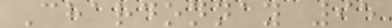Chardonnay 95
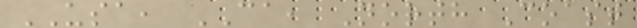USA, CA, North Coast
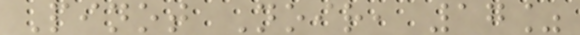Pinot Noir, 17%
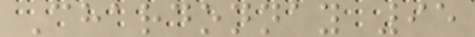Chardonnay 95
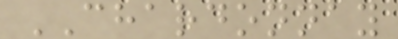CHARDONNAY
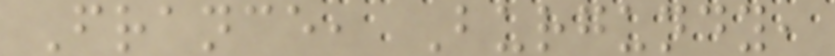France, Burgundy,
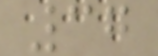37
